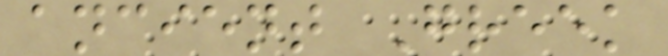ancient Greek
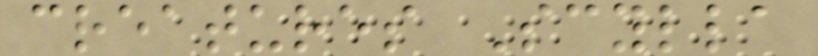creatures Scylla
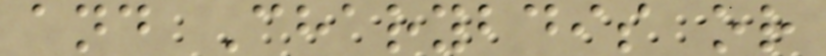and Charybdis or
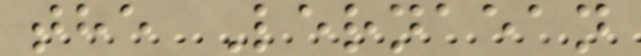the Lernaean
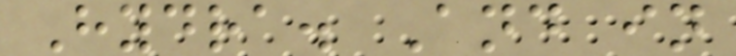Hydra. And in
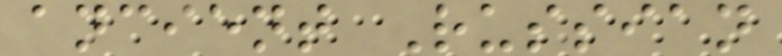ancient Russian
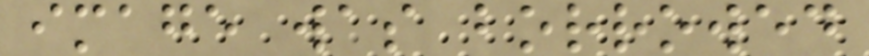image was borrowed
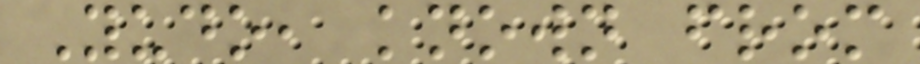Yudo, known from
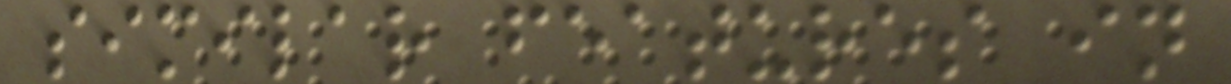similar features in
